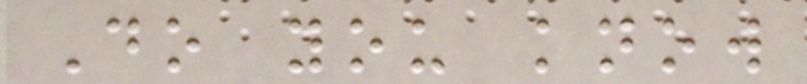Do you know
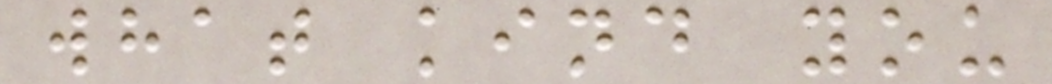what kind you
